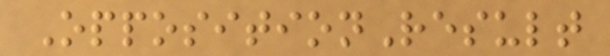OppositionResult
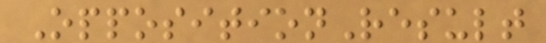OppositionResult
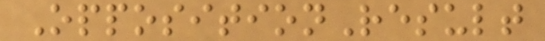OppositionResult
